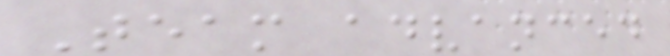Team advanced
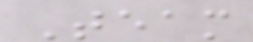Team
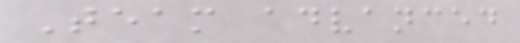Team advanced
